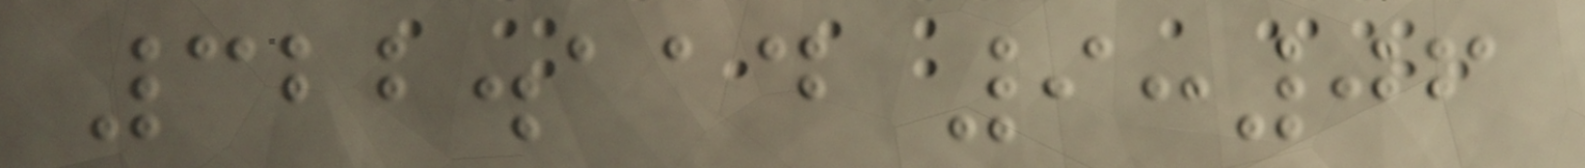322.114 9:06
